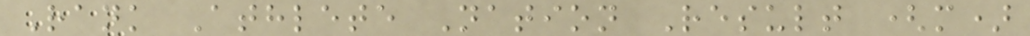Rank Athlete Nation Result (m)
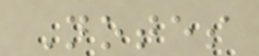Notes
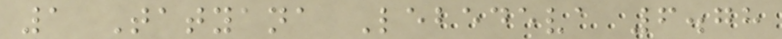1 Tatyana Lebedeva 6.78
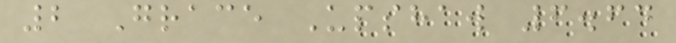2 Grace Upshaw 6.64
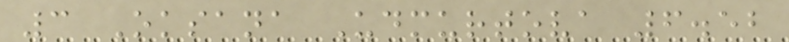3 Oksana Udmurtova 6.52
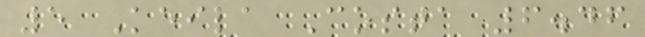5 Keila Costa 6.46
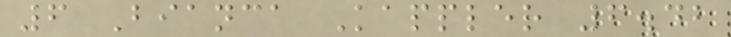6 Bianca Kappler 6.42
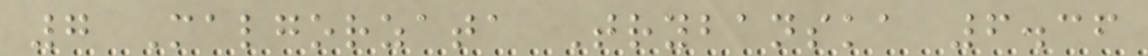7 Malgorzata Trybanska 6.36
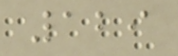129
